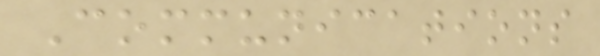Communications
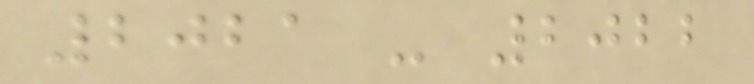2021 - 2022
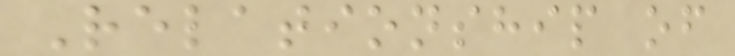Relationship of
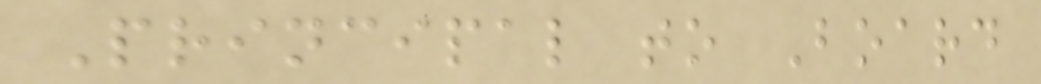Principal to Board
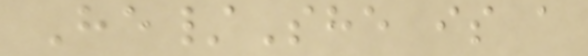He/She is a
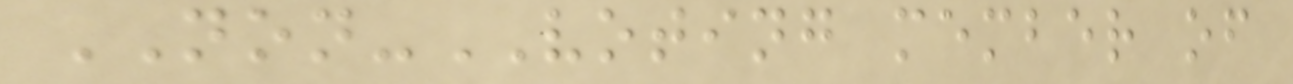NON-VOTING member of
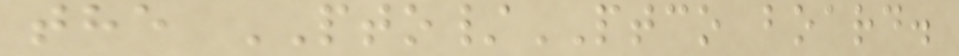the PTO/PTCO board.
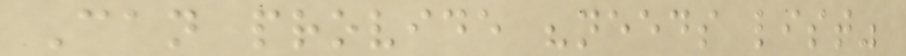Can provide "needs list"
